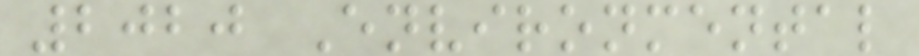2020 Environmental
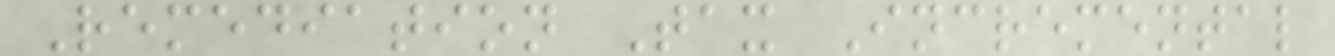Remediation Tax Incremental
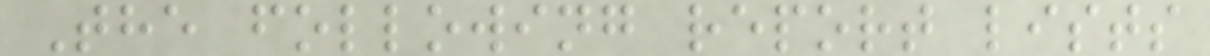The following report lists
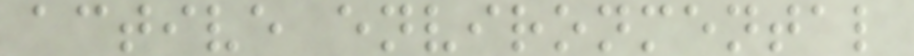active environmental
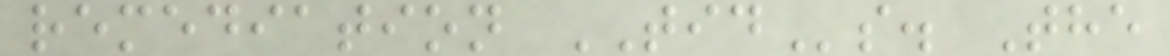remediation TIDs. The
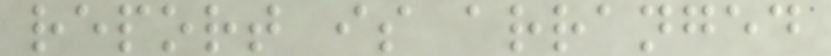report is arranged
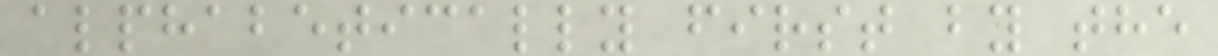alphabetically first by the
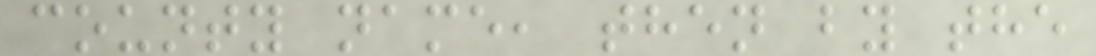county name, then by the
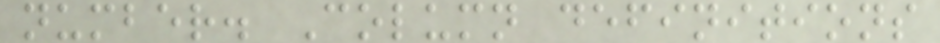number. Column definitions
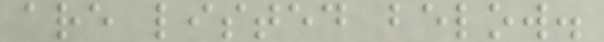are listed below.
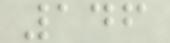146
